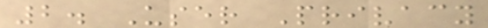2. User Privacy
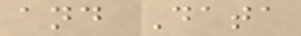and Data
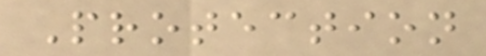Protection
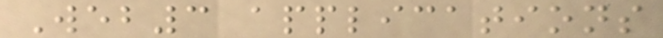Web3 applications
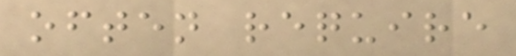often require
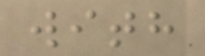with
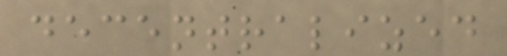decentralized
